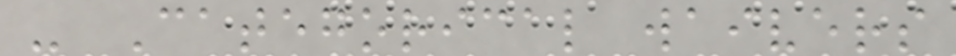- Categorical waivers
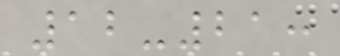12-21:
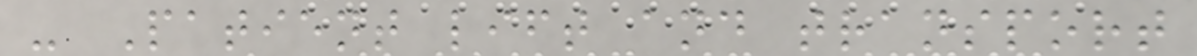- Patient lift and transport
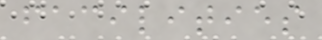facilities
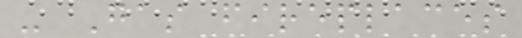- Gas fireplaces
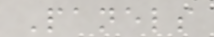Panels
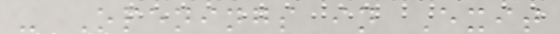- Openings in Exit
